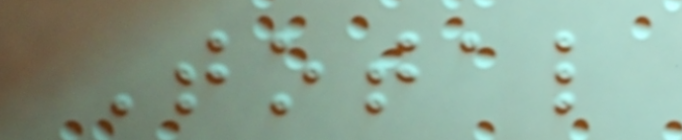Total
